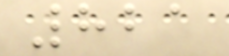821
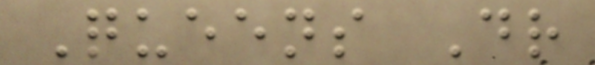Queens Dr
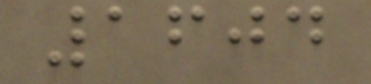1604
